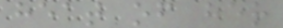heat of her
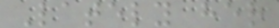Lately her
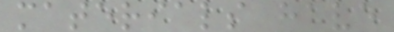materials have
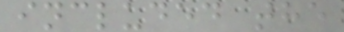included the
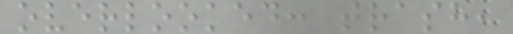overlooked: trash,
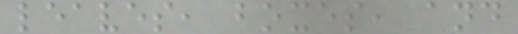leaves, boxes, and
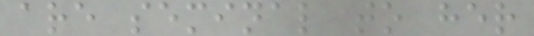are seminal to her
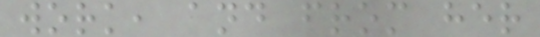work, and from her
